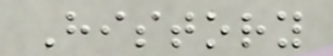History
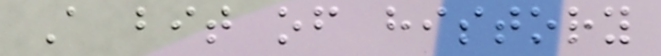A bit of history
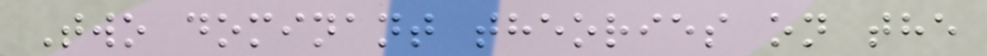Two dominant theories on the
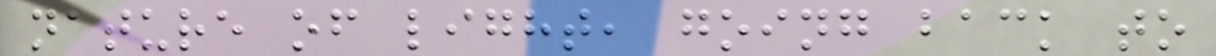nature of light, going back to
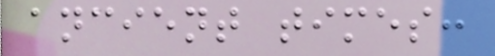ancient times:
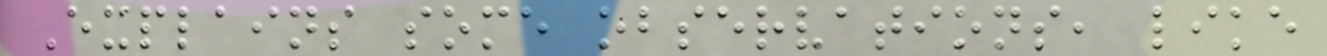Explains some observations, like
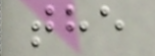the
